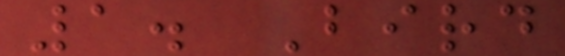1. Bird
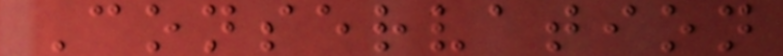Conservation
